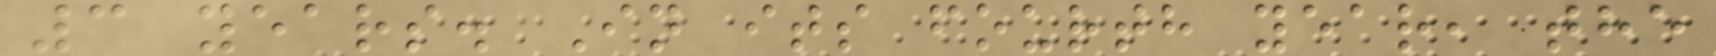3 years. In its fourth year, the
